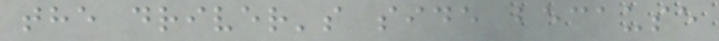the driver's side because
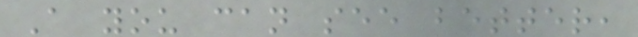A you can see better,
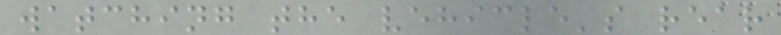watching the vehicle's rear
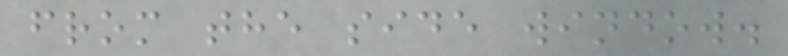from the side window.
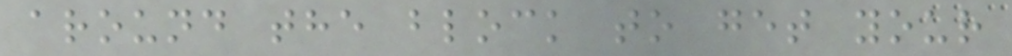around the block to get your
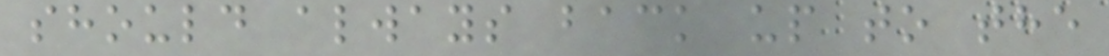should always back up to the
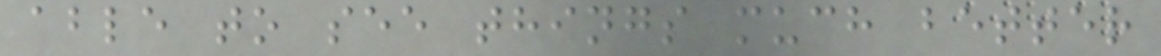able to see things much better
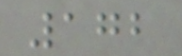172
